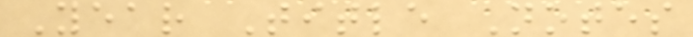Year Title Notes
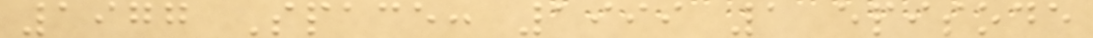1977 Space: 1999 1 episode
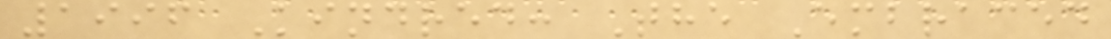1996 Kindred: The Embraced
